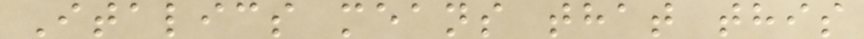Italics means that this
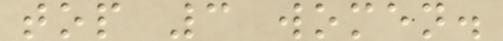top 3 women.
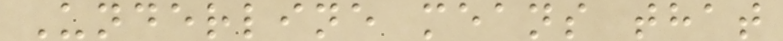Underline means that
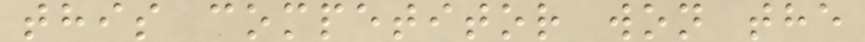this competitor won the
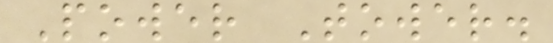Power Tower.
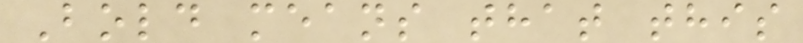Bold means that this
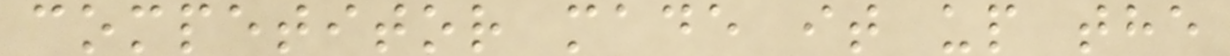competitor made it up the
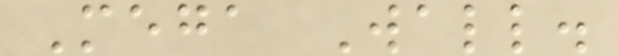Mega Wall.
